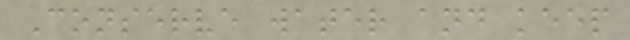Conserve water and keep
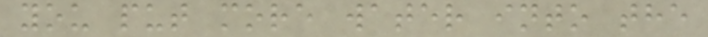you put more water into the
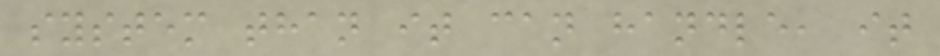system than it can handle, it
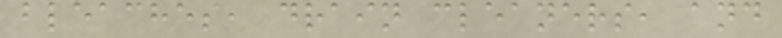bleaches, drain cleaners, and
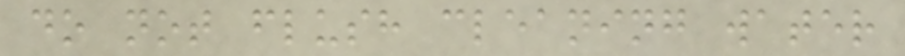do not flush cleaning water
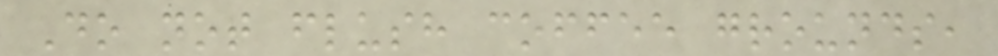Do not flush coffee grounds,
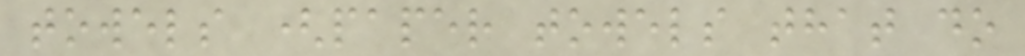towels (paper towels that do
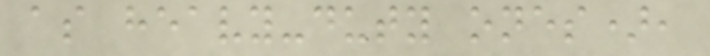as heavy-duty ones),
